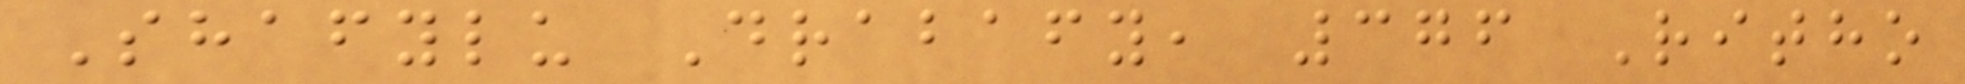Shafylu Drabafy, 376 Ritho
